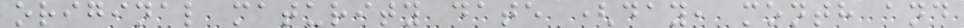original maturity date (day, month and
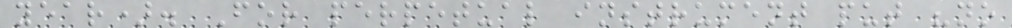year). For perpetual instrument put "no
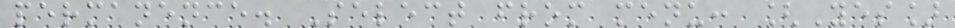permanence. Select from menu: [Yes]
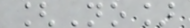[No]
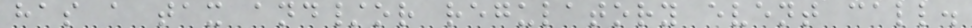has a tax and/or regulatory event call.
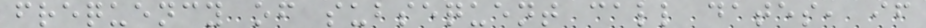frequency of subsequent call dates, if
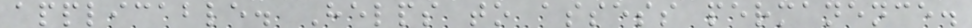applicable. Helps to assess permanence.
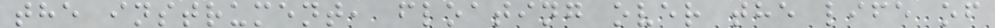the instrument, floating over the life of
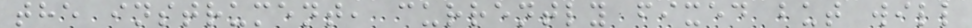the instrument, currently fixed but will
